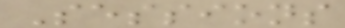Sessions
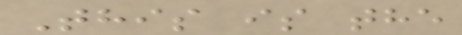This is the
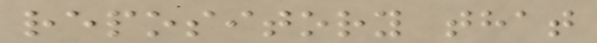repository that
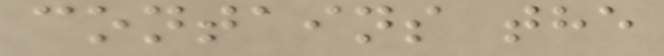contains the
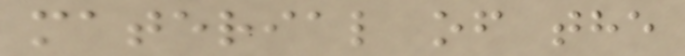material of the
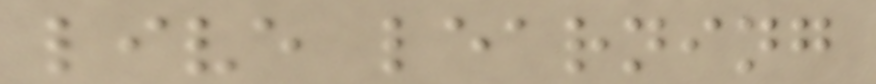live learning
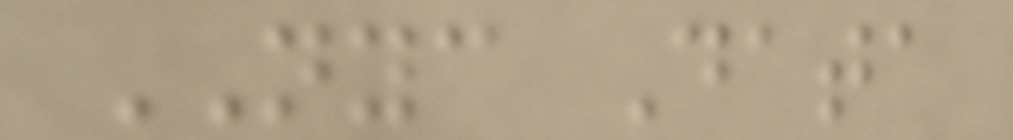NYC Data
